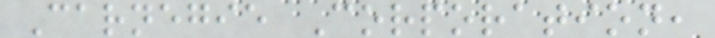Carnegie Corporation,
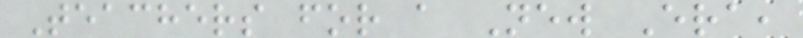Teachers for a New Era,
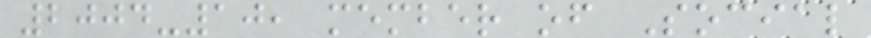2004-10, member of Social
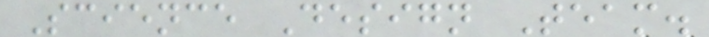Science Design Team.
